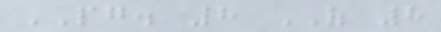PG. 8 OF 8
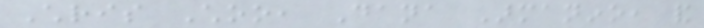Chris Choo, Dana Armanino, and
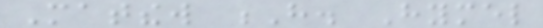Matthew H. Hymel
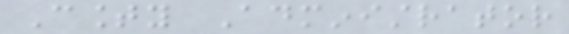County Administrator
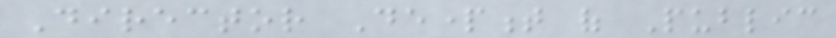Director Department of Public
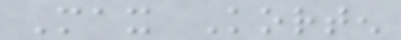Max Korten
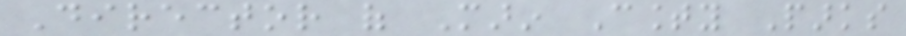Director of Marin County Parks
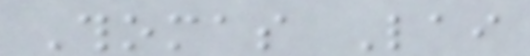Thomas Lai
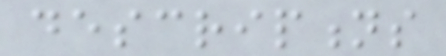descriptions
